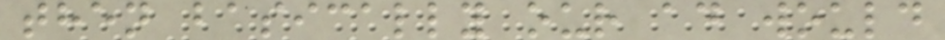then basically our ad would
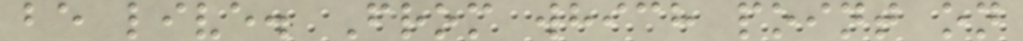be live. From which point on
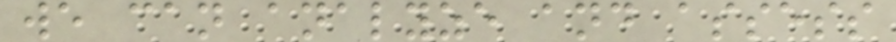we can analyze and assess
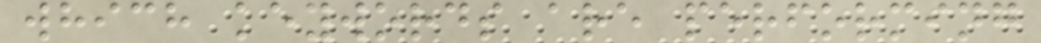which keywords are performing
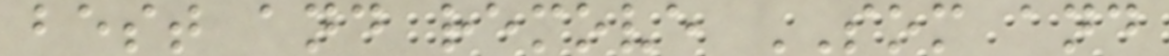best and remove SOM and
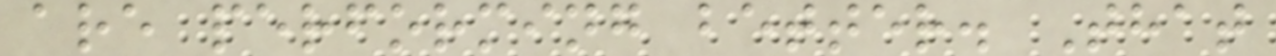are performing better. That
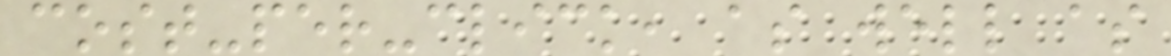cost-per-click, as well as
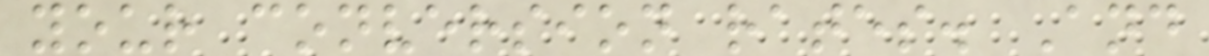your conversion rates. And
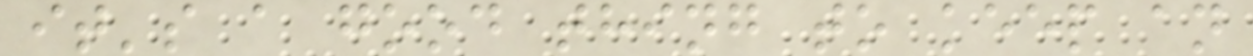it's a good thing to keep an
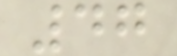47
